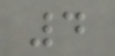4
